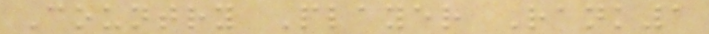Country Player Rank1
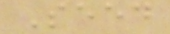Seed
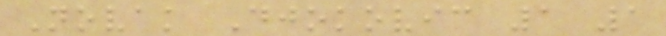Novak Djokovic 1 1
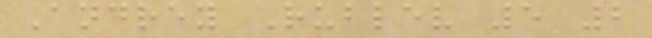Andrey Rublev 5 2
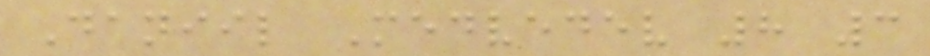Daniil Medvedev 8 3
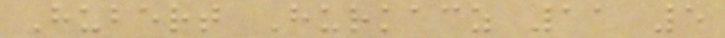Hubert Hurkacz 11 5
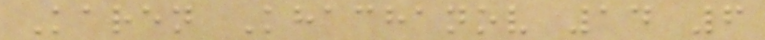Karen Khachanov 14 6
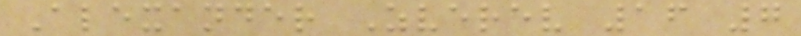Alexander Zverev 16 7
